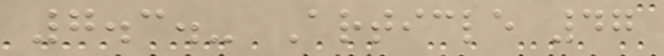7.3.- Article 47
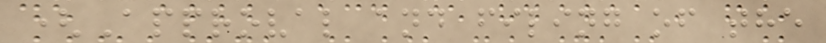(Approval and filing of the
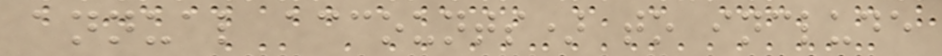annual accounts) to include
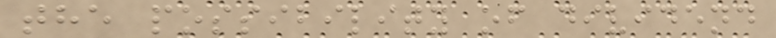the possibility of dividend
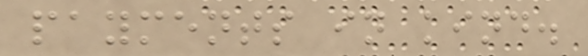payments in kind.
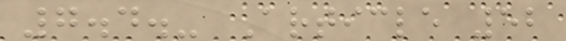7.4.- Article 52
